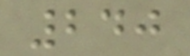240
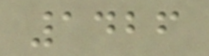1426
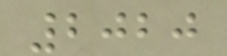2020
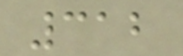312
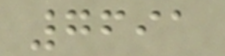7691
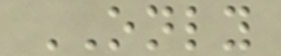ONLY
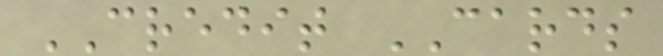CREDIT CARDS
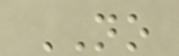NO
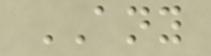ANY
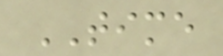TIME
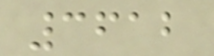3612
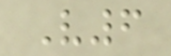V6
